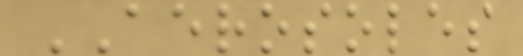AEROSOLES
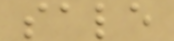sale
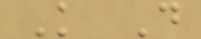K D
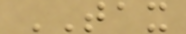TAX
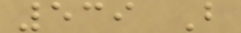539 B
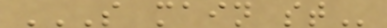S MAIN ST
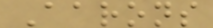Aarons
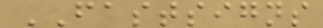FASTSIGNS
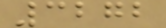3272
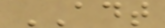ADT
